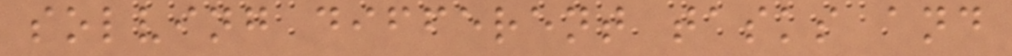solving different tasks and
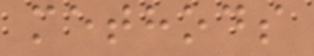methods
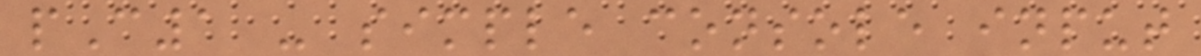pC1 - simple console input
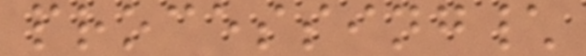processing\
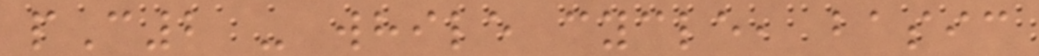pC2 - while cycle, basic
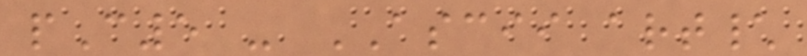pC5 - ASCII art\
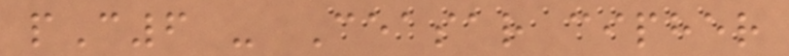pC6 - Ceasar cipher
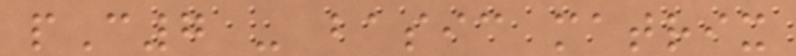pC7 - basic matrix
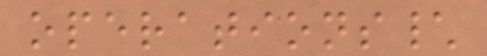operations\
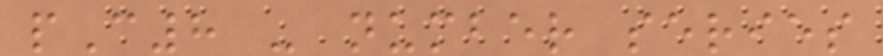pC8 - number series
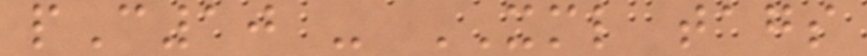pC10 - XML tags
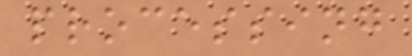processing
